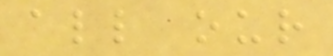all our
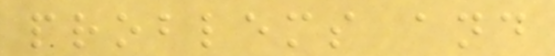problems and
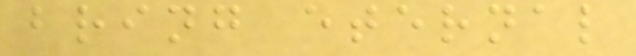bring eternal
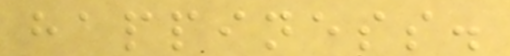happiness.
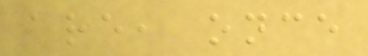are, once
